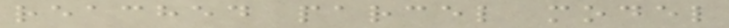reached parcel model
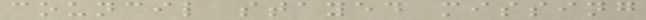council stayed missing
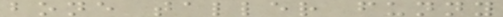bone taller funny
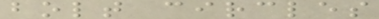bolt circles
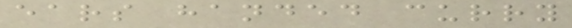ears handed curry
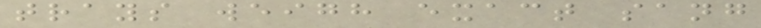trays weigh exact sang
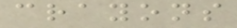crayons
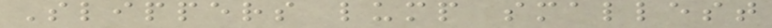Slippers lump smallest
